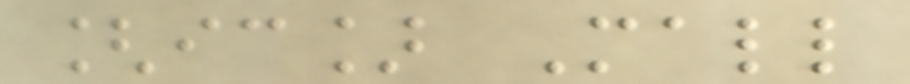[ic] Mall
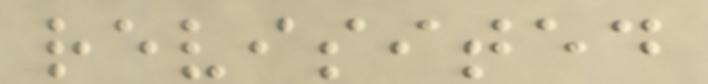revisited
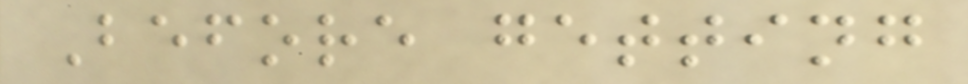Before getting
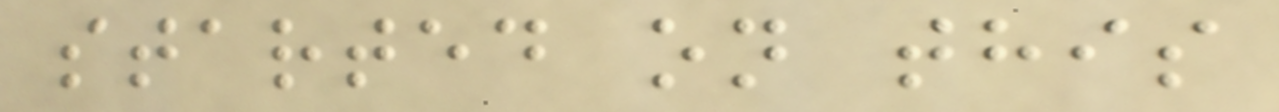started on this
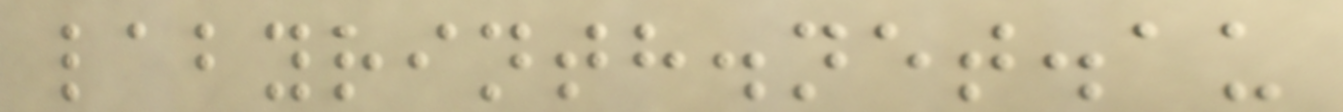labyrinth.net.au
